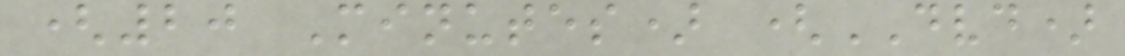(20 Minutes) (DVD)
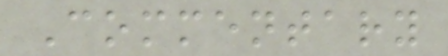Commentary
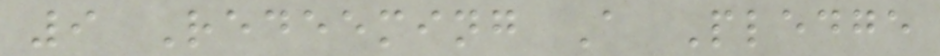9 Redeeming A Pledge
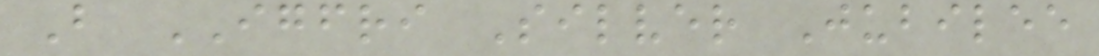B IGFRI Silver Jubilee
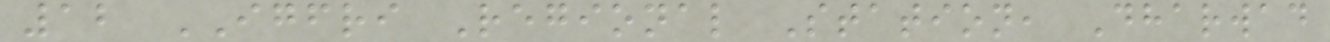12 IGFRI Regional Station, Dharwad
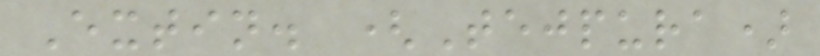Extin. (Tejpura)
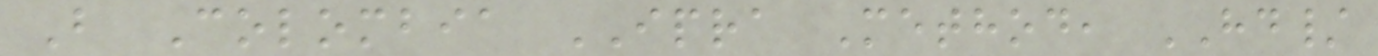B Colombia IPRA Method, HD/
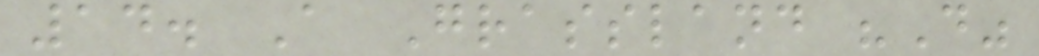14. A Grassland "D"
